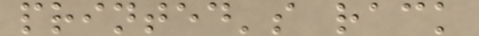printed's rack
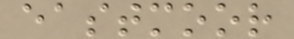eastmoor
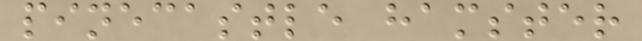pinecastle hamster
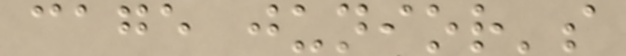cage junior's
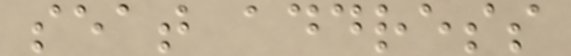seat address
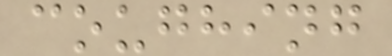coughing
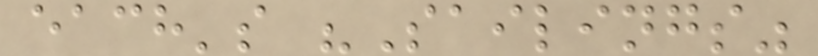each's "Sailings"
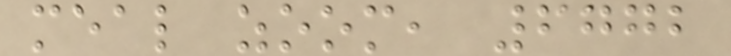meal zoom, 6772
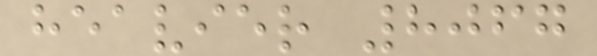heavier 8067
